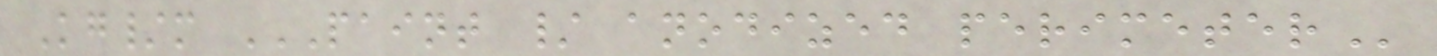Kg/m PAINT / ANODIZED PERIMETER
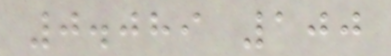0.089 100
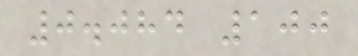0.084 100
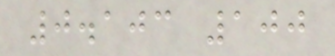0.103 100
